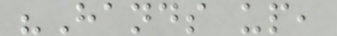"Hands up,
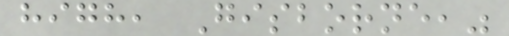high, Gisborne,"
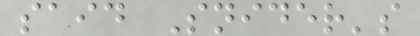said Snider's
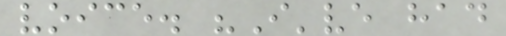voice. "I've had
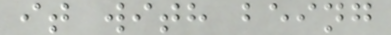it with being
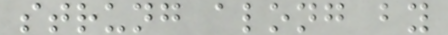strung along by
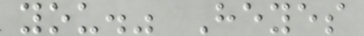you." Heyes
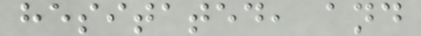hesitated, and
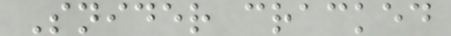Snider cracked
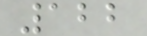122
